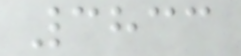3833
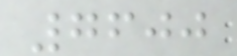7600
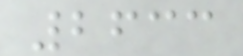2633
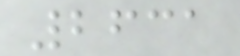2631
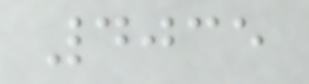4035
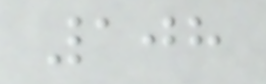108
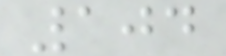104
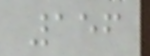156
